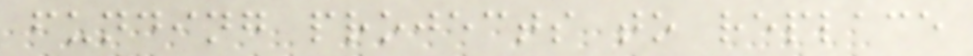funding projects to replace
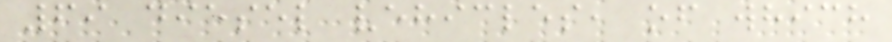69 diesel vehicles, of which
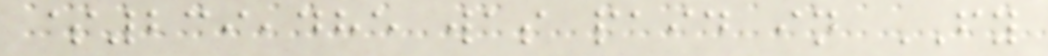$239,485 was paid in FY
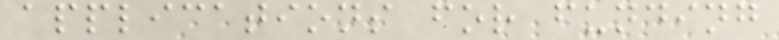applications for funding
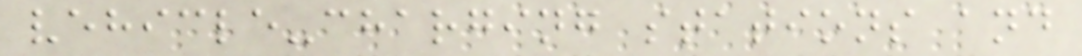vehicle-charging stations and
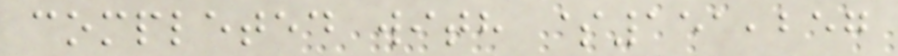completed with $151,257
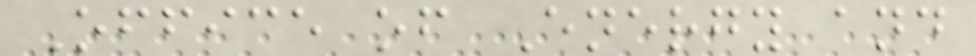Office of Energy and
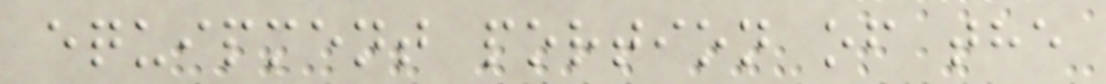equipment portion of the
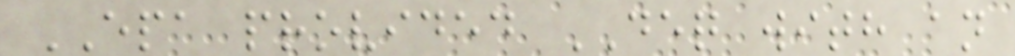EPA provided DEQ with an
